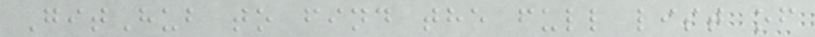GitHub to find the full list of
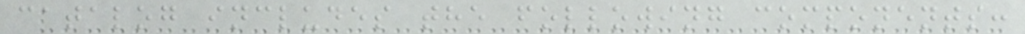catalog includes the following components:
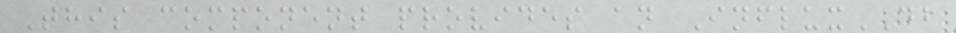This component provides an InfluxDB
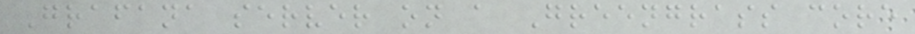Grafana server on a Greengrass core
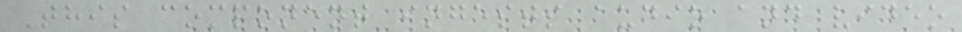This component ingests audio and video
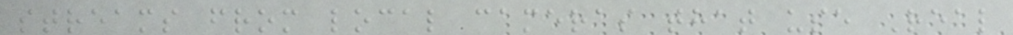streams from local cameras that use Real
